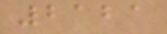2121
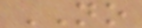NO
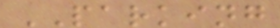PARKING
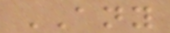ANY
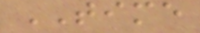TIME
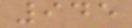945
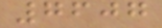7607
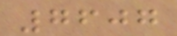7607
